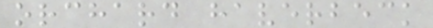orchard haverbeck
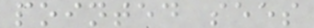pointed sees
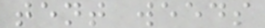tent weeds
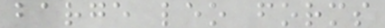barge leo forms
